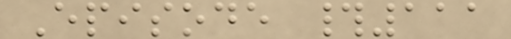Episode #111
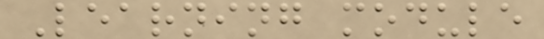Learning module
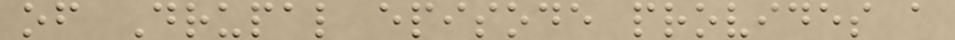of Drupal episode provides a
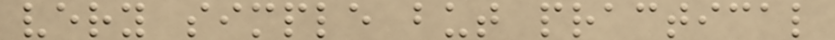very simple but practical
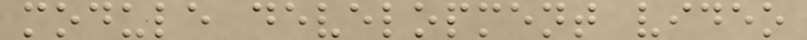module development video
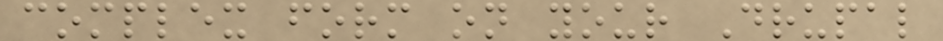complex form on your Drupal
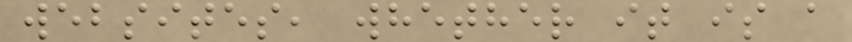websites, whether it is a
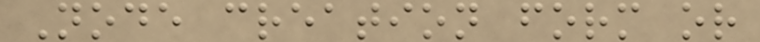Node creation form or
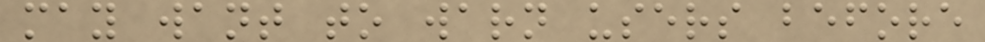may want to warn users before
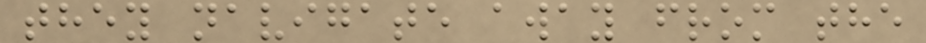they navigate away from the
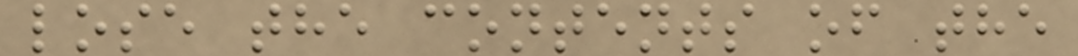lose the contents of the
